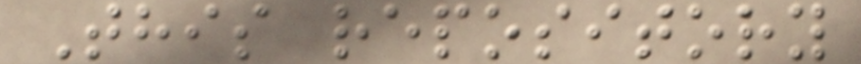This repository
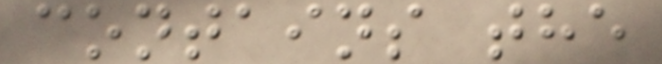contains the
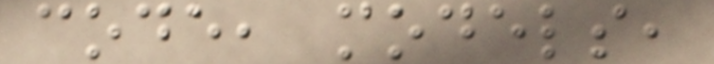code, models,
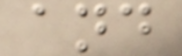and
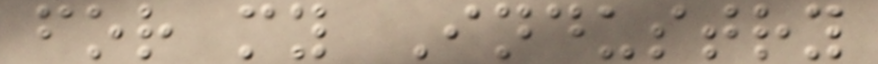for my Industry
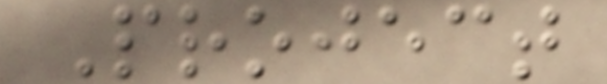Project
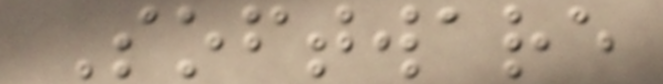Software
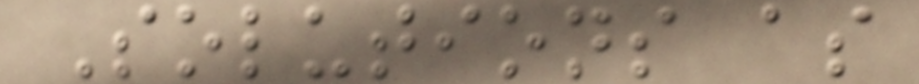Solutions as
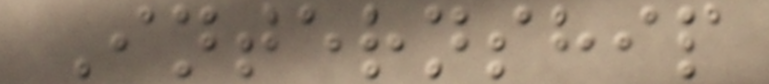Internship
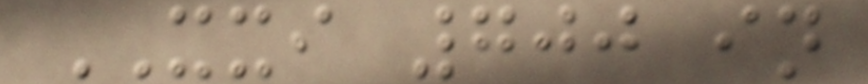XXI 700 in
